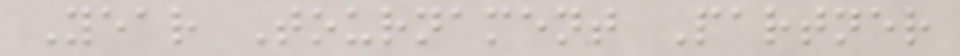Year Tournament Partner
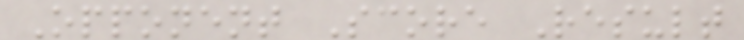Opponent Score Result
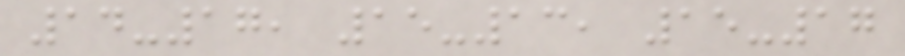14-17, 15-13, 15-17
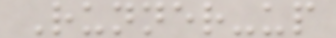Runner-up
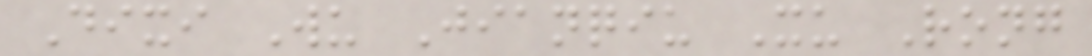Dixi Wu Jianqiu Xu Rong
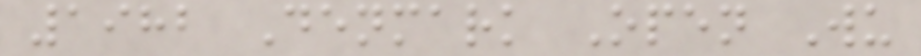1982 Denmark Open Wu
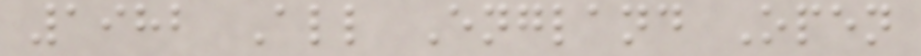1982 All England Open
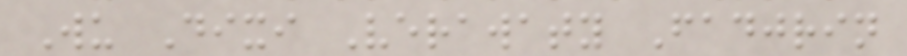Wu Dixi Verawaty Fadjrin
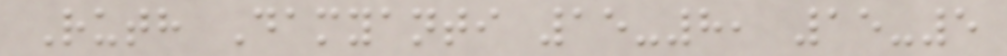Ruth Damyanti 15-8, 15-5
